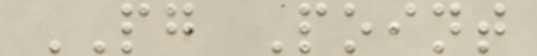PG Point
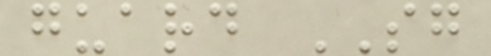guard SG
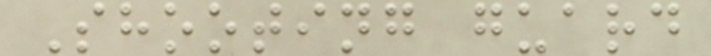Shooting guard
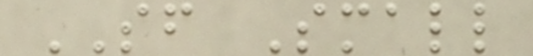SF Small
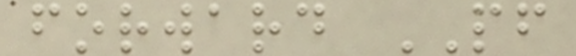forward PF
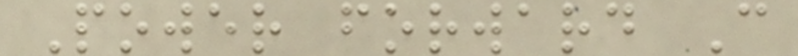Power forward C
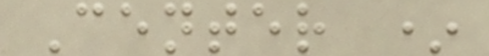Center *
